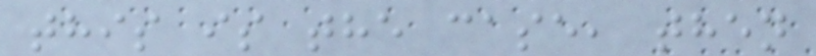this is the case, then
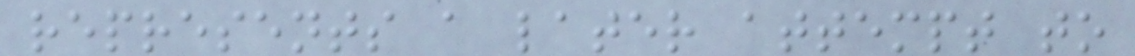represents a later attempt to
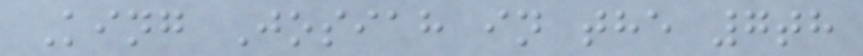King Josiah in the 7th
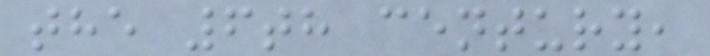the 6th century,
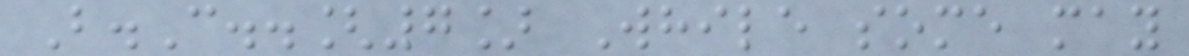B.C..[7] While some may
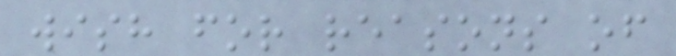wish for reasons of
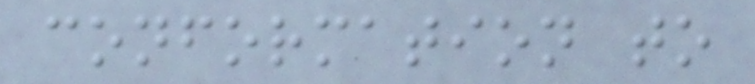conformation to
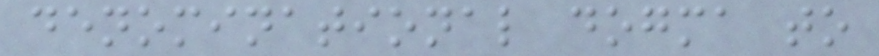denominational dogma to
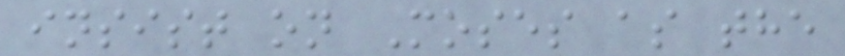insist on Moses as the
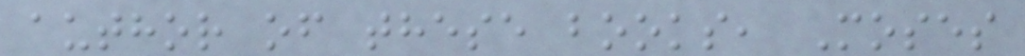author of these books, Moses
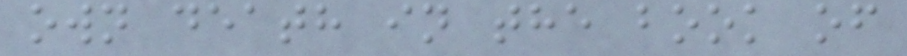own death in the book of
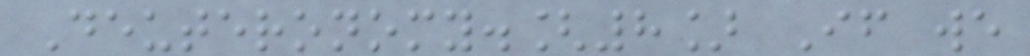Deuteronomy.[8] If we
